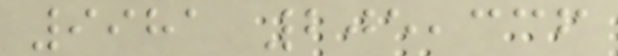9981 205,336
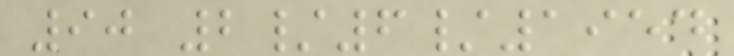90 2/6/1954
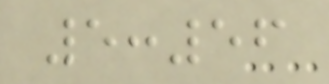5:56
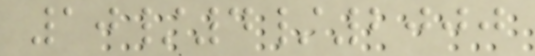10/4/2000
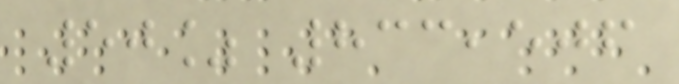50% 833,506
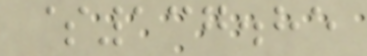$137.85
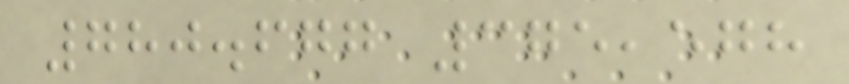780.677 375,578
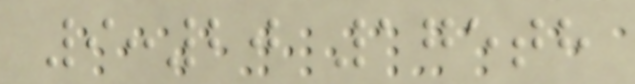9:20 175th
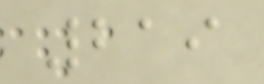219
